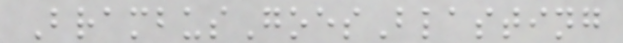BrambusGoesBlasting
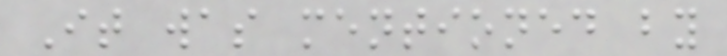It was mentioned by
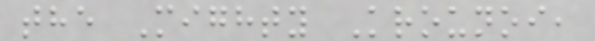the Mighty Krounoi,
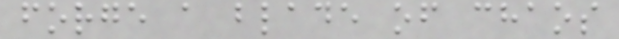forge a blade of chaos
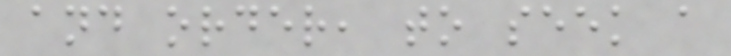and order, to seek a
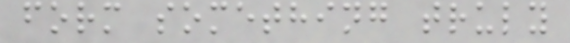form something truly
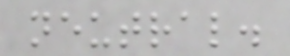neutral.
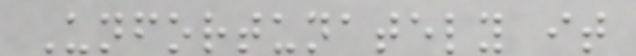Unfortunately it
